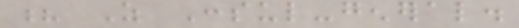? As Consul-general.
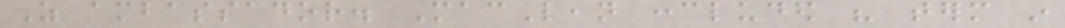As ambassador. MacLean concluded his term in
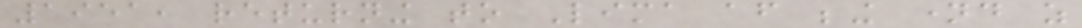1951, returning to Lima after being named as
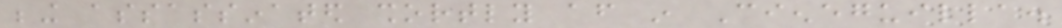being assassinated shortly after in Cieneguilla.
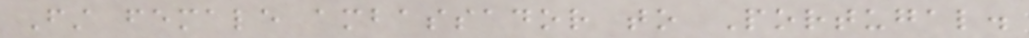First female ambassador to Portugal.
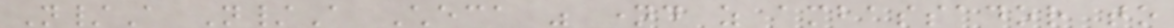N/A N/A Checa was named as ambassador to
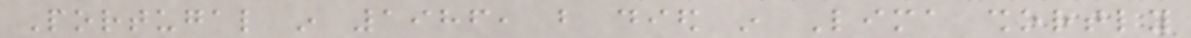Portugal in 1986, but died in Lima shortly
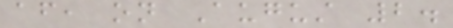after, on August 2.
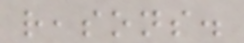reasons.
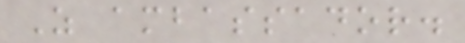As ambassador.
